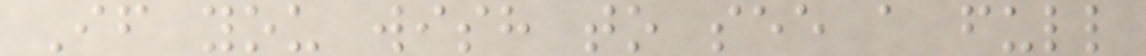If you wish to see a full
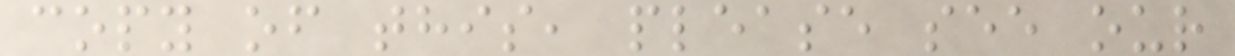copy of this, please see our
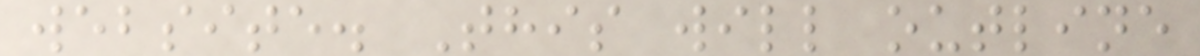website. This will outline
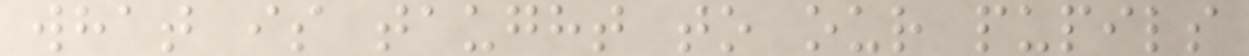what is taught to our pupils
